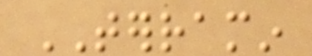TERRAMIN
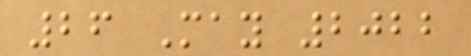26 May 2022
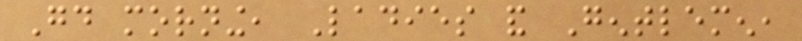Good morning, Ladies and Gentlemen,
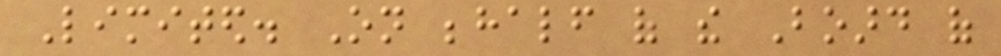Limited. On behalf of the Board of
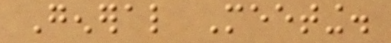General Meeting.
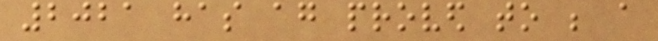2021 has again proved to be a
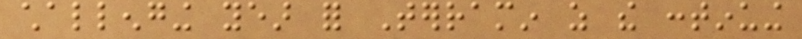challenging year for Terramin as the continuing
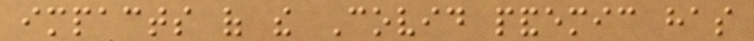impacts of the Covid pandemic has
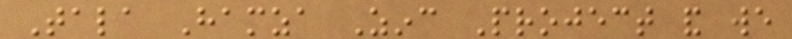Tala Hamza Zinc Project and we
